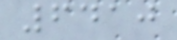6410
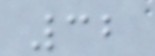32
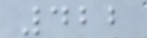422
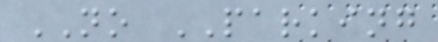NO PARKING
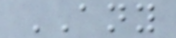ANY
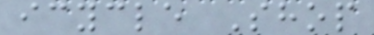icycle Shop
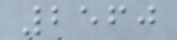2560
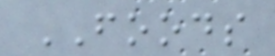FOODS
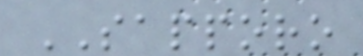SAPPORO
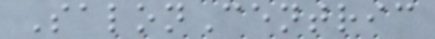SalonCentric
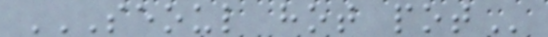SEOUL HOT POT
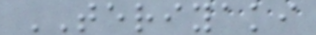TERIYAKI
